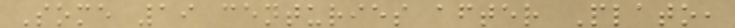Some 19 centuries after Plato,
